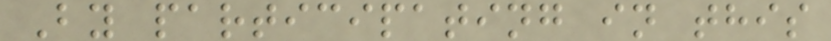By participating in this
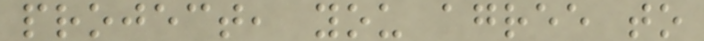project, you agree to
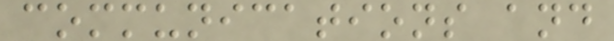communications and
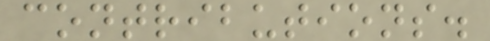contributions.
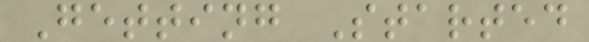Getting Started
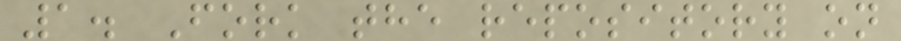1. Fork the repository on
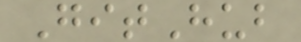GitHub
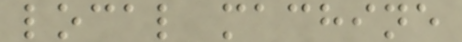local machine
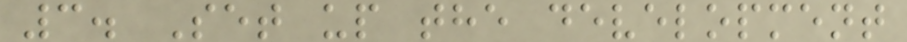3. Set up the development
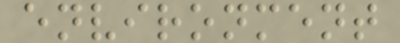environment
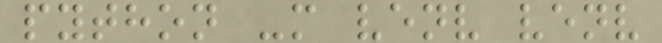python -m venv venv
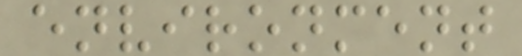environment
